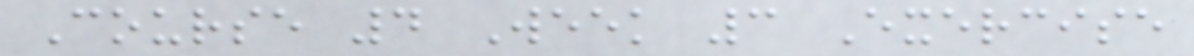Course 4 Week 3 Exercise
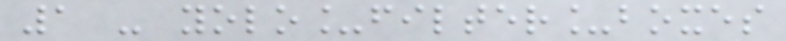1 - yolo_filter_boxes
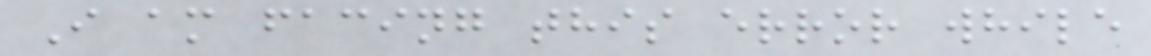I am facing this error while
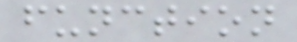function
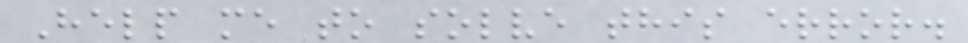Help me to solve this error.
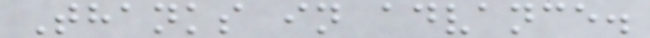Thanks in advance.
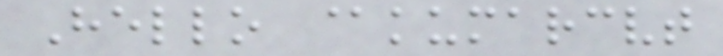Hello @kumarcvt
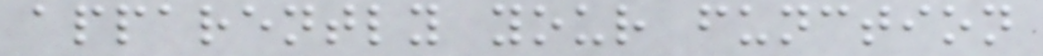apparently your function
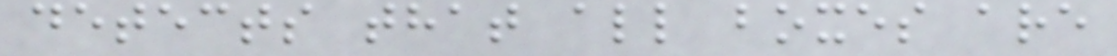detects that all boxes are
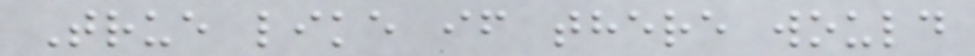True like if there would
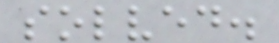solved.
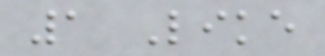1 Like
